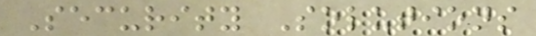Security Solutions
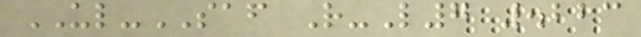UL-SAF R-L7 .223
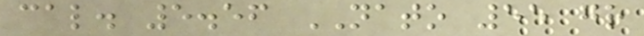cal. 5.56 NATO 55 gr
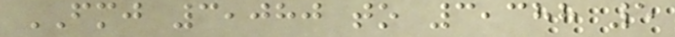FMJ 3,080 to 3,388 5
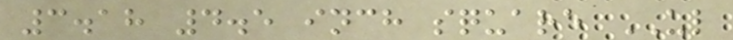3.18 4.5 inch square UL
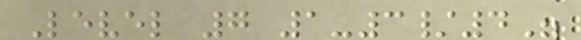Level 7 1-3/4"
